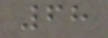68
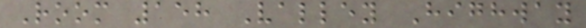Room 158 Valley Highway
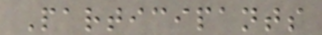Participants
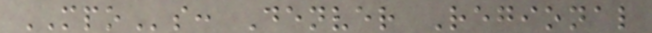MPOs: Denver Regional
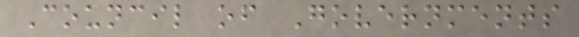Council of Governments
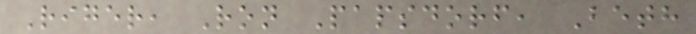Riger, Ron Papsdorf, Beth
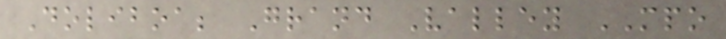Doliboa; Grand Valley MPO
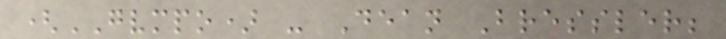(GVMPO) - Dean Bressler;
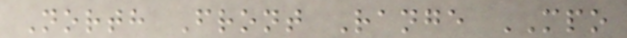North Front Range MPO
